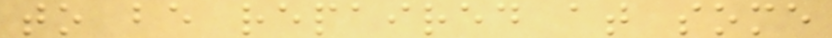to be repaired at some
